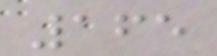165
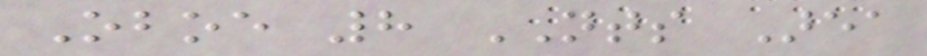Oboe 8 NTS Area
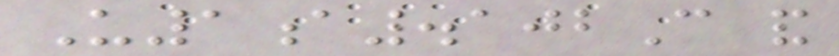U1a.102C and
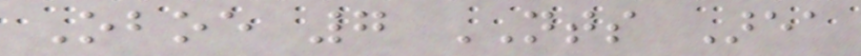Oboe 7 NTS Area
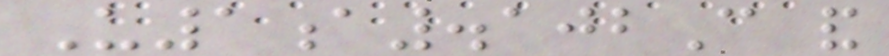U1a.102C and
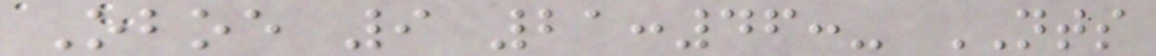Oboe 9 21:46:- NTS
